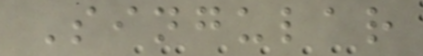Singular
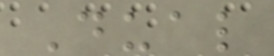Dual
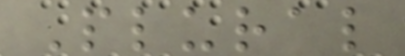Plural
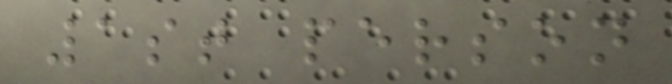1st person
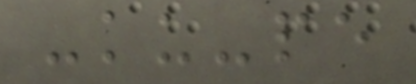-ku-pe
